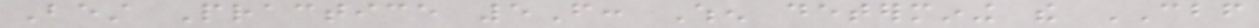Best Practice 5F: When determining the CBF
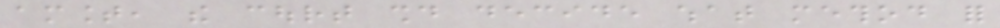amount, the court should decide what method for
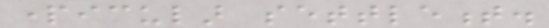particular settlement.
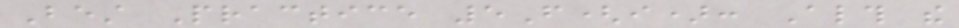Best Practice 5F(i): Although the
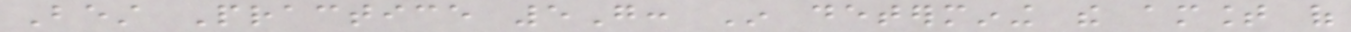Best Practice 5G: In determining the amount of
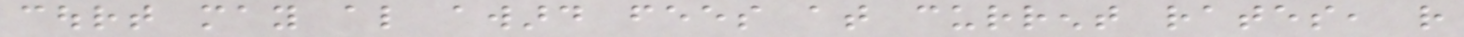court may also award fees at current rates, rather
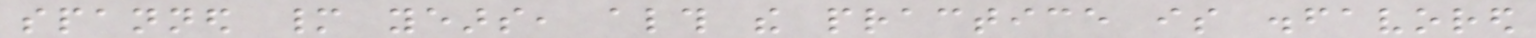spanned many years, although the practice is disfavored
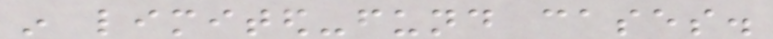in limited-fund cases.
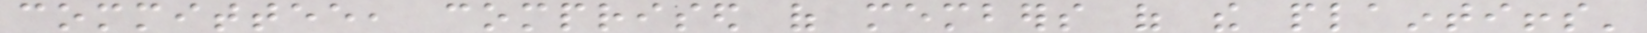committee, comprised of members of the plaintiffs'
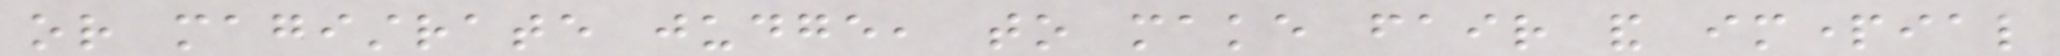or magistrate judge, to make fair and impartial
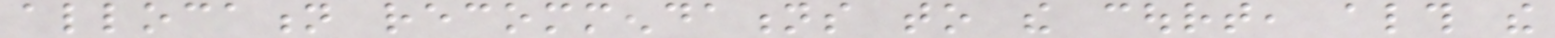allocation recommendations to the court, although the
